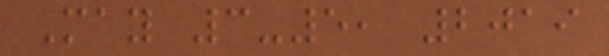May 3-5, 2019
